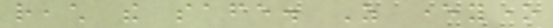reach the safe. As everyone
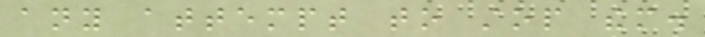any attempt to stop them.
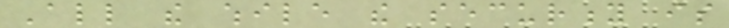All the while the security is
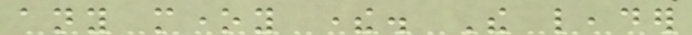any money there. The leader
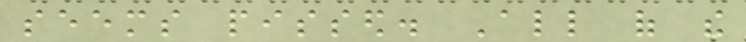seems pissed. All of the
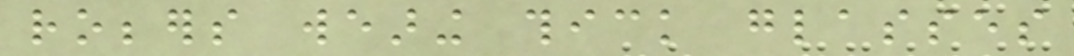robbers wearing thick glasses
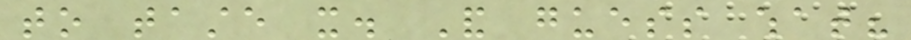to taste it. And guess what?
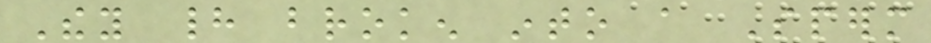They had broken into a Sperm
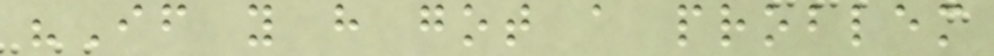"If you have got a problem
